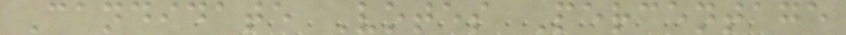Candidate Votes Percentage
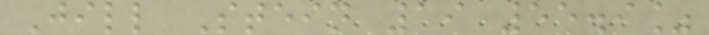Jill Stein 19 55.9%
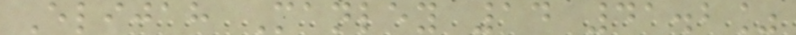Elijah Manley 14 41.2%
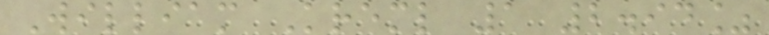William Kreml 1 2.94%
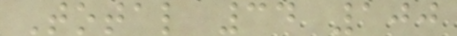Total 34 100
